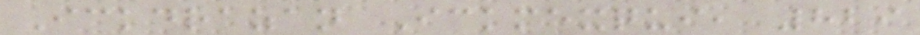Ickdrazan Ickmexqui, 829
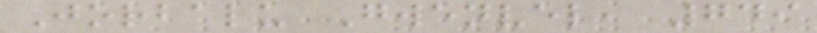Jorbalu Gwenvel, 749
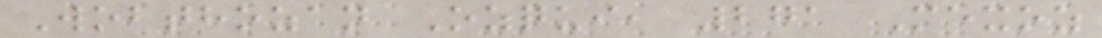Wobthozan Ozqui, 271 Mexoz
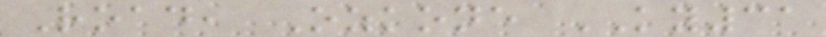Road, Ozkone KY31
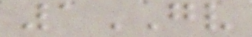1GV
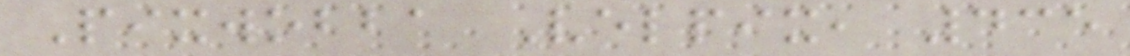Pixwobba Velpix, 435
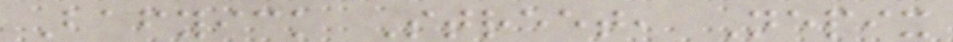Bafyick Street, Nepix
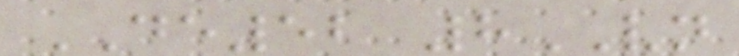DE52 8VN
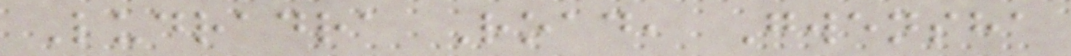Ludradra Road, Gwensha
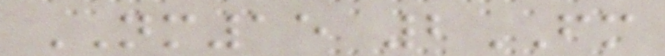NM15 2FM
